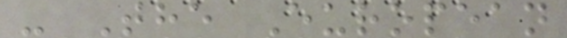- The European
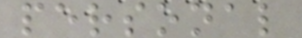personal
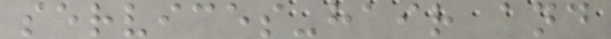services-hair and
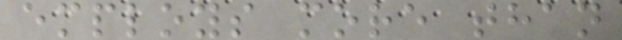employs more than
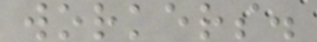workers.
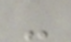-
